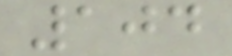104
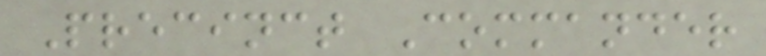Precinct Commander
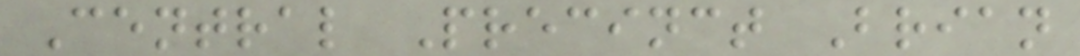Central Precinct Brian
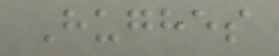Hughes
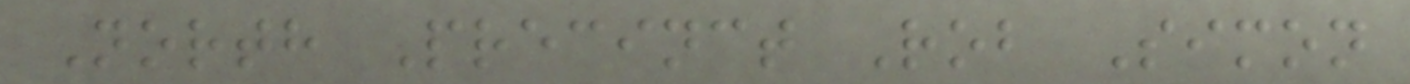North Precinct Rob Simon
